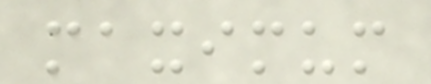maximum
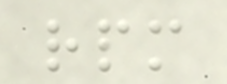rpm
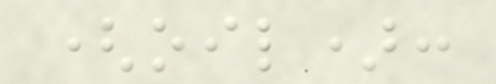(oil):
